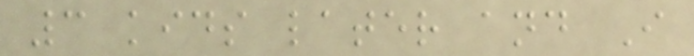3 kids later and I
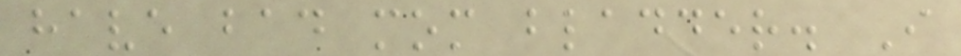have bad mom bladder. I
